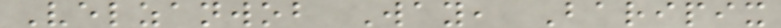Velzanwob Way, Baripix
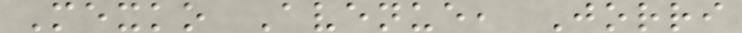Mexko Avenue, Jorri
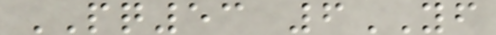PQ53 6YF
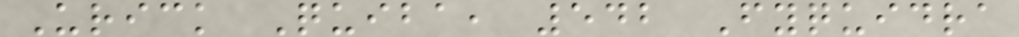Urick Quiba, 542 Fyquidra
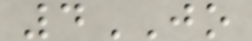4JO
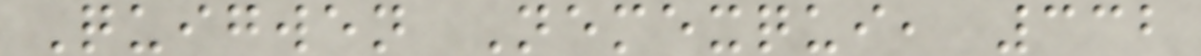Quigwen Nemexqui, 332
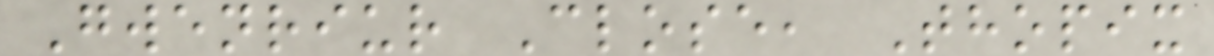Gwenriur Close, Thopix
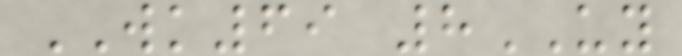WK69 8UY
